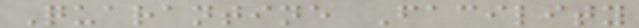Quarantine Facility
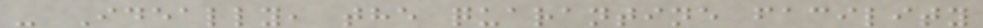- Ideally, the quarantine facility
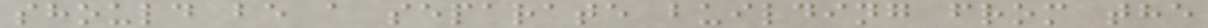should be a separate building from the
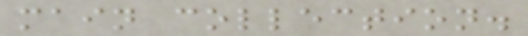main collection.
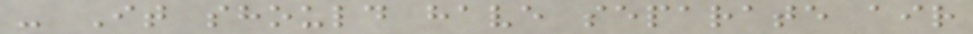- It should have separate air
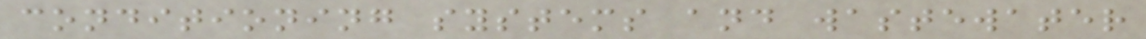conditioning systems and wastewater
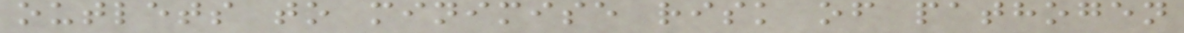outlets to minimise risk of pathogen
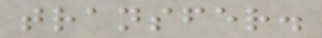transfer.
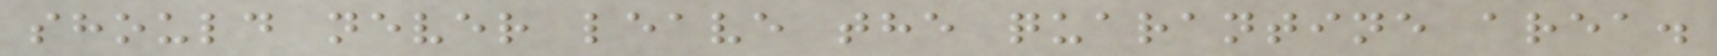should never leave the quarantine area.
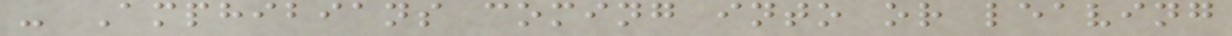- Amphibians coming into or leaving
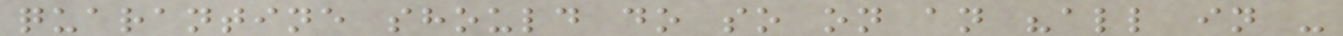quarantine should do so on an "all in -
